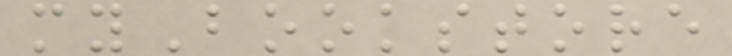myBookstore
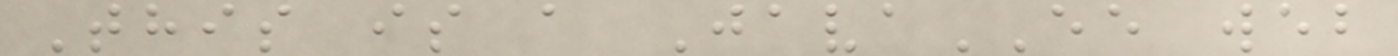This is a JavaEE web
